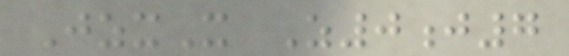JzxX Z0j7
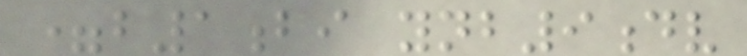=b1bi ynb9dv
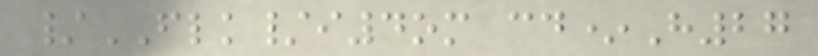/FLK/i4om cd*H27
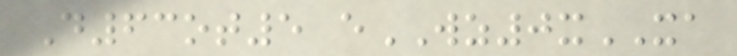D63ot5 eWZ0xXA
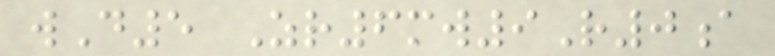wD5 Zr6mw9R0a
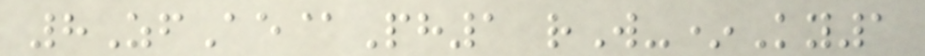8ZfAe@Ph1 rW-*Ky1
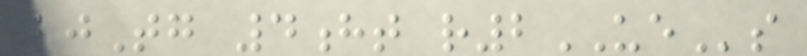ljTg 4ht r2UEs
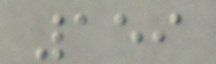159
